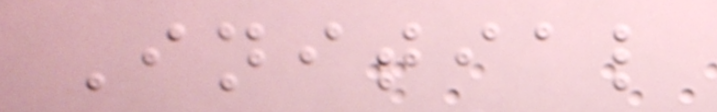Initial
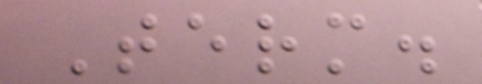Term.
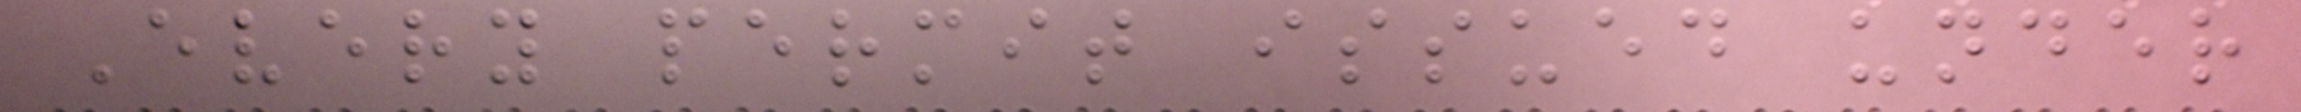Every permit issued under
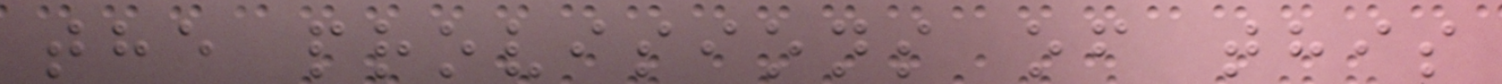the provisions of this
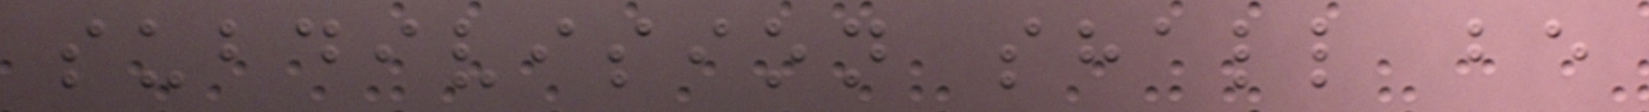subdivision shall be
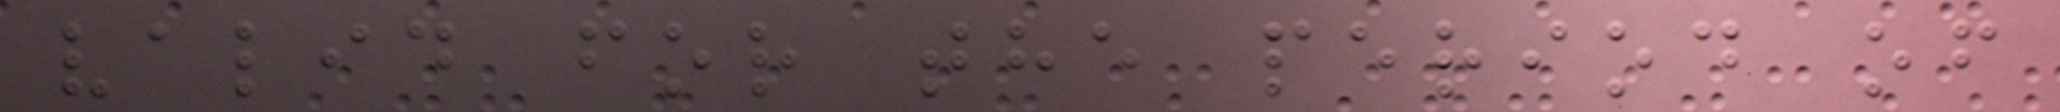valid for the period of
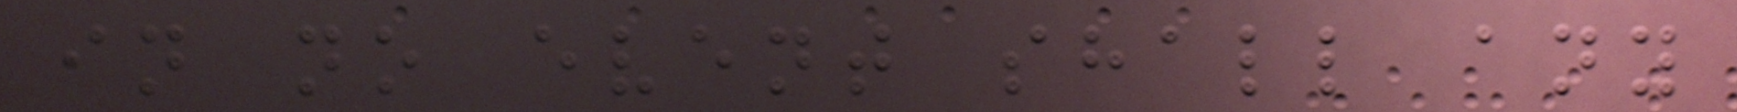in no event shall any
